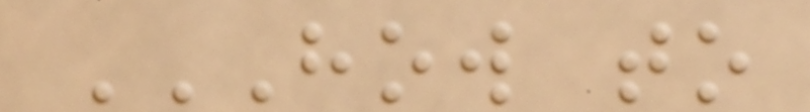HOW TO
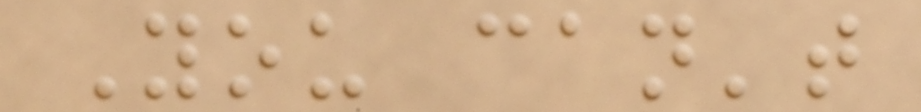You can't
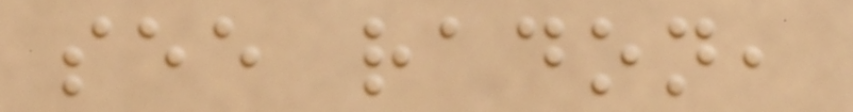see radon,
